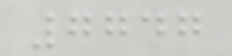7747
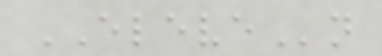ELEVEn
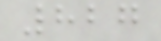827
